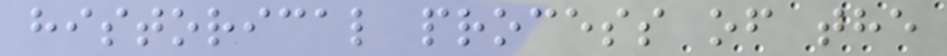historical process of the
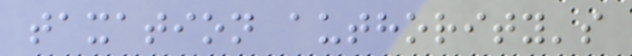taxation authority's
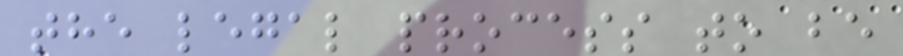the legal process to be
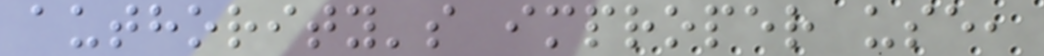authority's improper use,
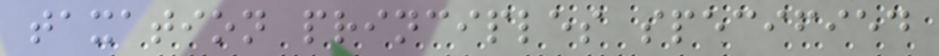taxation principles specified
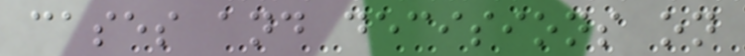cases and decisions on
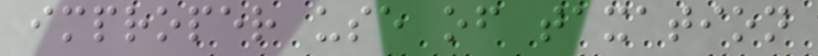improper use of taxation
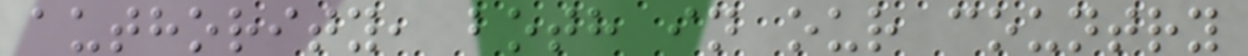authority, both in our country
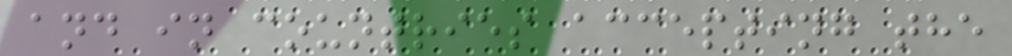and in countries accepting the
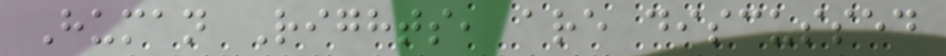Human Rights, are discussed
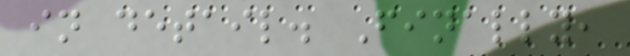in detail. Finally,
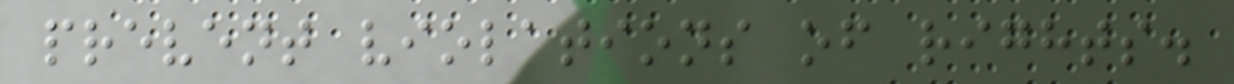prevent violations of rights.
